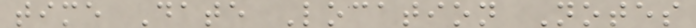time Date Location Notes
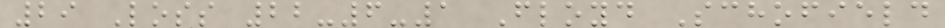29 Loss 22-6-1 Floyd Schofield
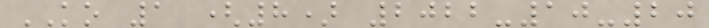KO 1 (8) 2022-10-20
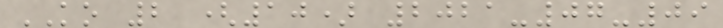KO 2 (10) 2021-07-09
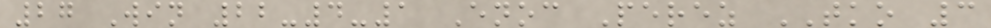27 Win 22-4-1 Enoc Perez TKO 3
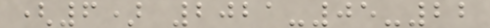(6) 2021-05-22
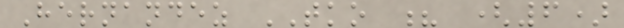Hernandez TKO ? (6)
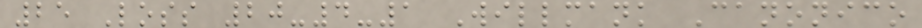25 Loss 20-4-1 Willmank Canonico
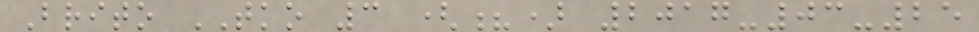Brito TKO 3 (?) 2017-03-25
